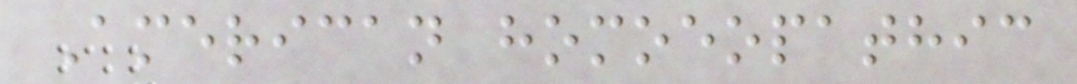American homoeopathic
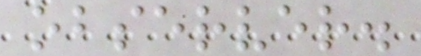observer.
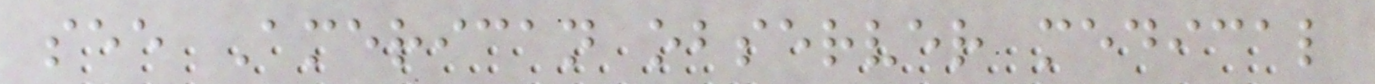see American observer medical
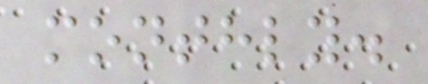monthly.
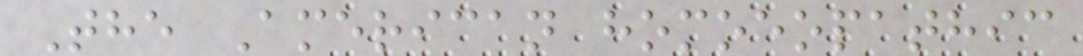The American homoeopathic
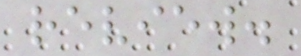review.
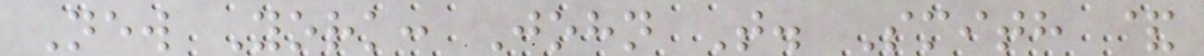New York: John T. Smith &
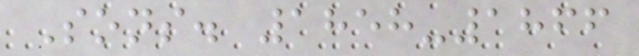Sons. 1858-1866
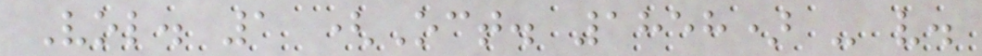Vol. 1 (Oct. 1858) - v.
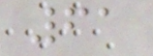61
